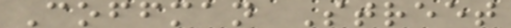Coffman Street
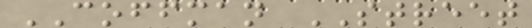COFFMAN STREET
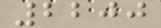2200
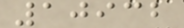10932
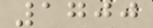1700
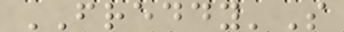FREDDY'S
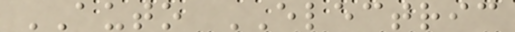AUTO ELECTRIC
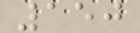150
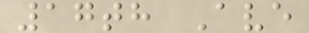17th Ave
